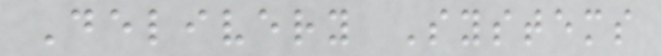Delivery Systems
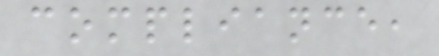compliance,
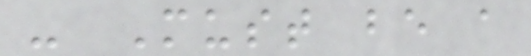- Must be a
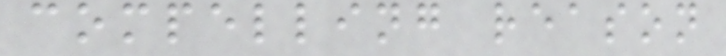compelling reason
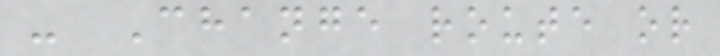- Change route or
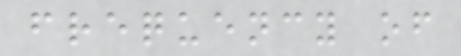frequency of
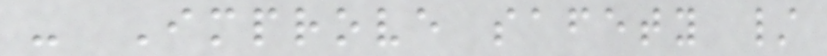- Improve safety /
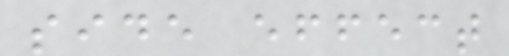side effect
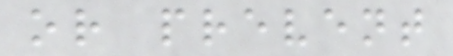or prevent
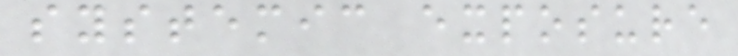systemic exposure
